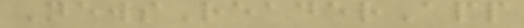NewsReaderApp
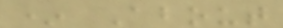* About
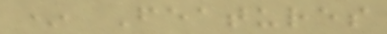* Features
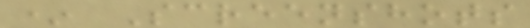* Screenshots
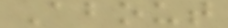About
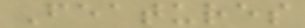Features
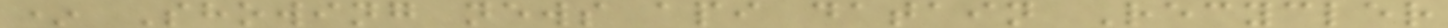* Showing news api datain Recycler
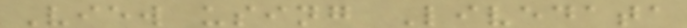View using Livedata
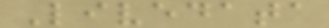Livedata
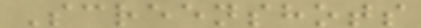Screenshots
